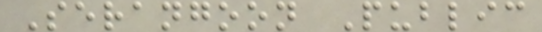Serangoon Public
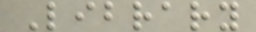Library
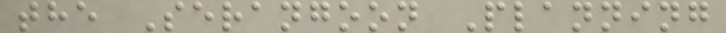the Serangoon Planning
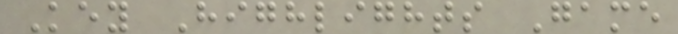Key Highlights Game
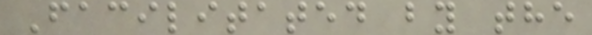Facilitated by the
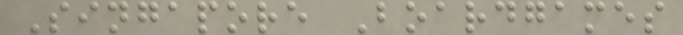Singapore Boardgames
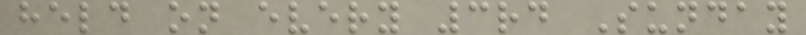held on every 3rd Sunday
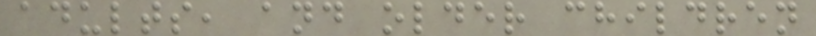adults, and older children
